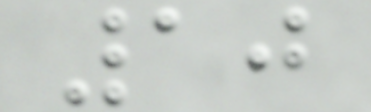10
